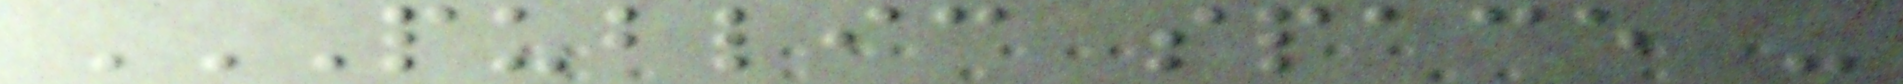PUBLIC SPACE -
